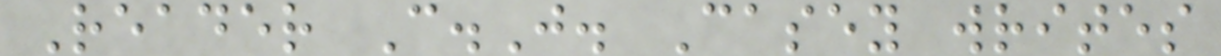Reader C.J. Casey writes
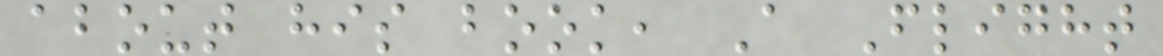about his book, A Flight
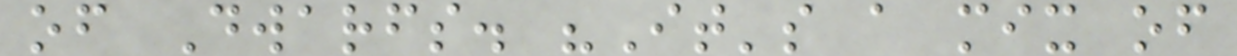of Dwarfs. "It's a mix of
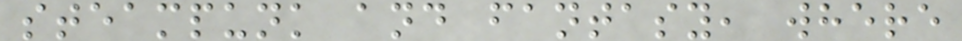steampunk and fantasy, where
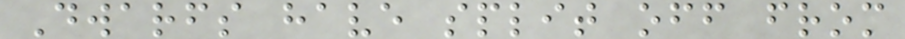Dwarfs have split off from
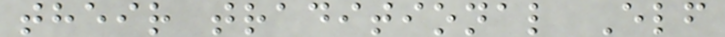their traditional Elf
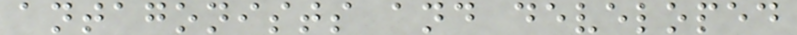antagonists and developed
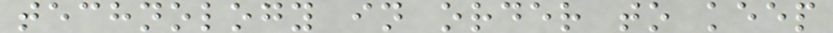technology in order to keep
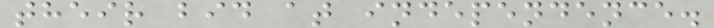their bid at independence.
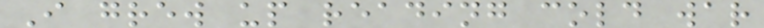I grew up reading cold war
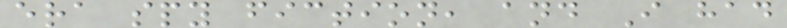era spy fiction, and I had
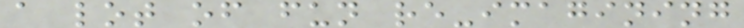a lot of fun re-imagining
